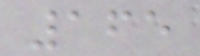165
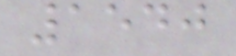1540
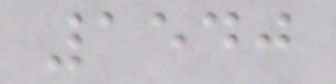1540
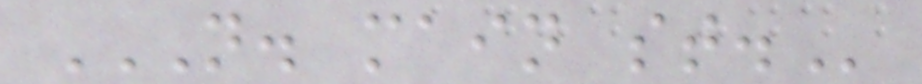N. MAIN ST.
